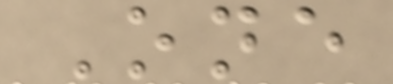One
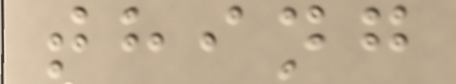thing
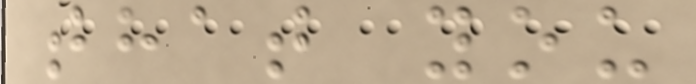that you
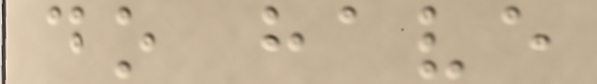do have
